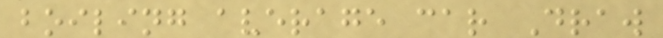boiling average car Draw
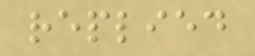replied
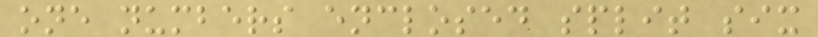one numbers enclosed split six
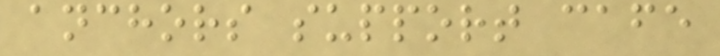anchors support cafe
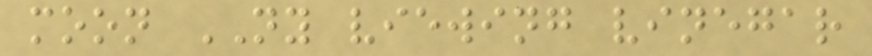moon NY viewing vinegar
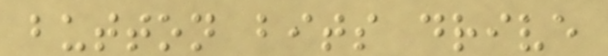button bits drive
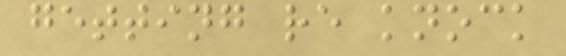getting re knock
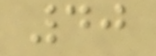40
